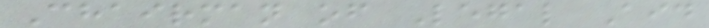Chairman of Legal Aid
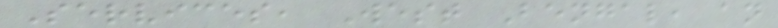Services, West Bengal, an
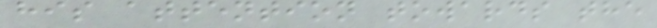his attention towards the
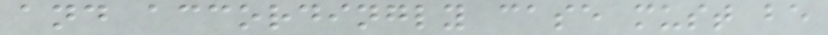and accordingly case must be
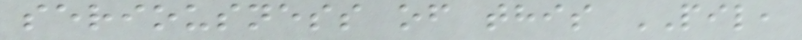seriousness of this PIL,
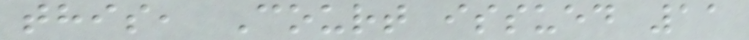this, Court issued 11
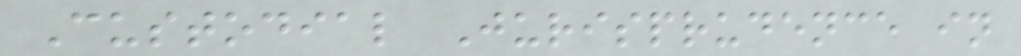Custodial Jurisprudence in
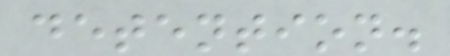detention.
